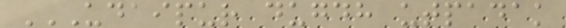UDAIPUR DUGDH UTPADAK
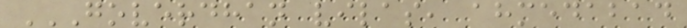GOVERDHAN VILAS, AHMEDABAD
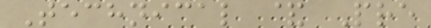Technical & Pre
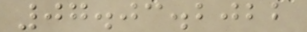07.03.2022
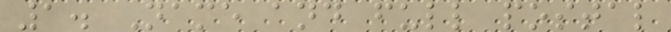1. Name and full postal
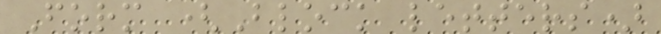Form (Block letters)
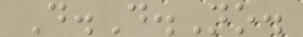D.D.No.
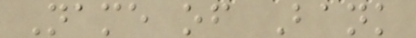Name of Bank
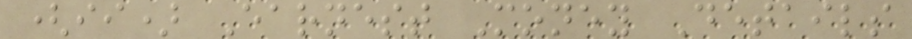(ii) Earnest Money Details
